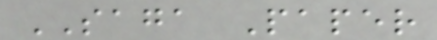SAGA Paper
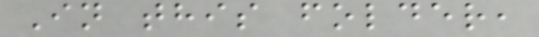In this folder,
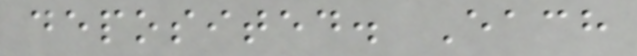deposited. Each
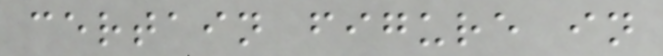certain figure in
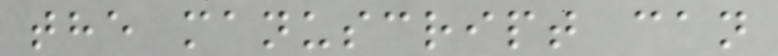the manuscript can
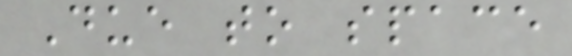Due to space
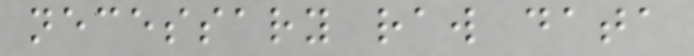necessary raw data
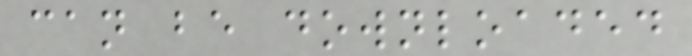can be downloaded
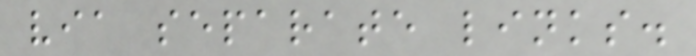via separate links.
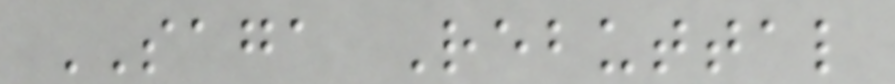SAGA Rebuttal
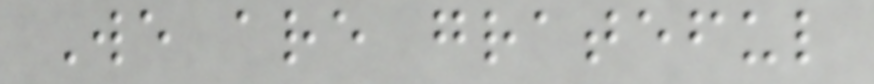We are grateful
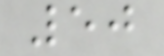50
